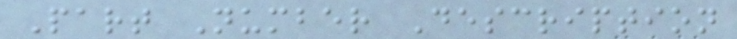Part Number Description
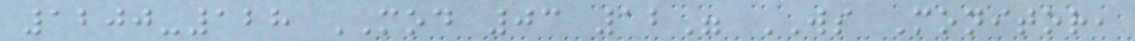1200-128 MOD 03 12" WS Monitor,
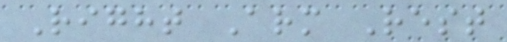Right Arm Rest
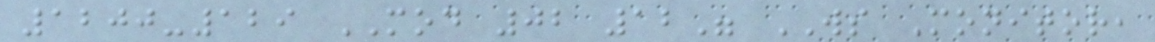1200-129 MOD 02 12" WS Monitor,
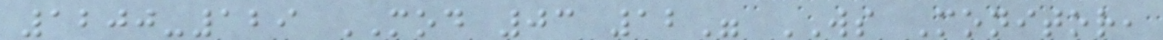1200-129 MOD 03 12" WS Monitor,
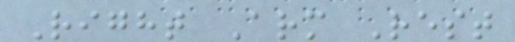Right Arm Rest
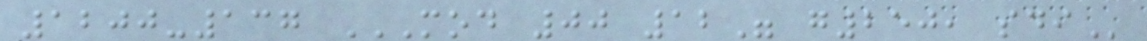1200-137 MOD 00 12" G250, SDI
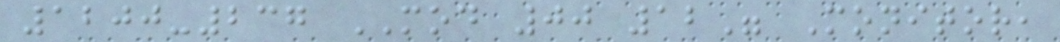1200-237 MOD 00 12" Monitor,
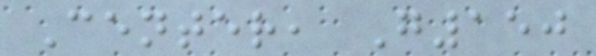Center, G150
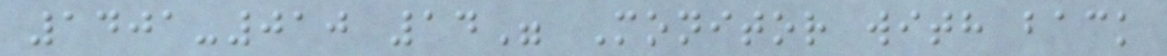1401-010 14" Monitor with back
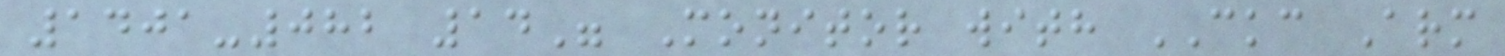1401-082 14" Monitor with CKC Arm
